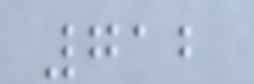712
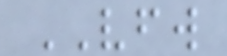VFW
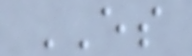ES
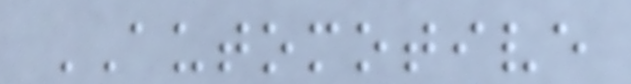AUTOMOTIVE
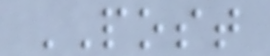POST
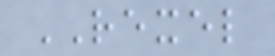REXEL
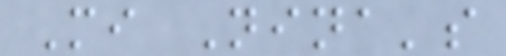Mi Nina's
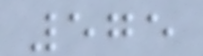575
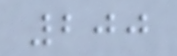200
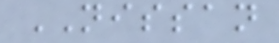NISSAN
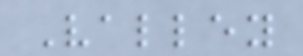Valley
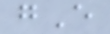gE
